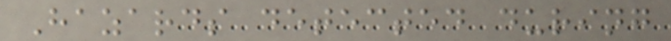Hazards detected during
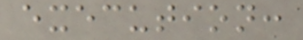execution:
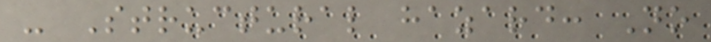- Structural hazard: No
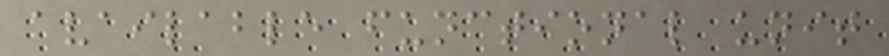available functional unit
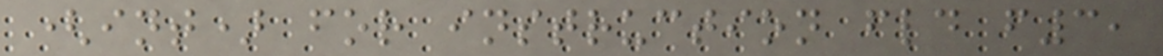(int) for instruction fld f3,
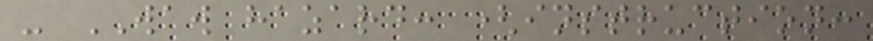- WAW hazard: (instruction:
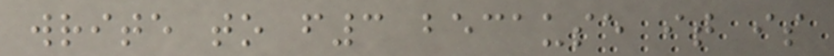write to f3 because it is
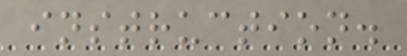instruction.
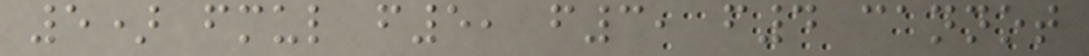5) fmul f5, f3, f4 cannot
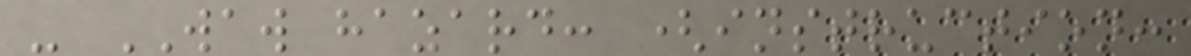- WAW hazard: (instruction:
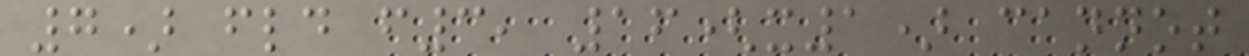7) fld f3, 16(x1) cannot
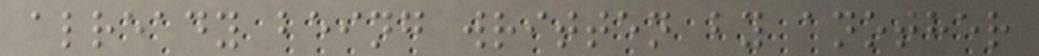already being written by another
